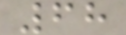68
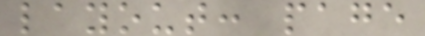layout: page
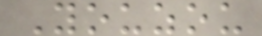Youzou
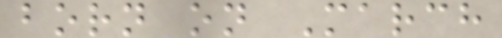born on March
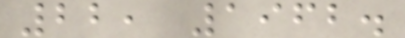22, 1962.
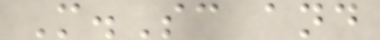M.Sc and
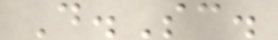D.Sc.
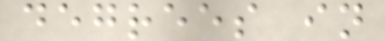degrees in
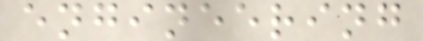engineering
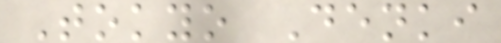Tokyo Denki
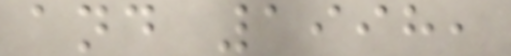and 1998,
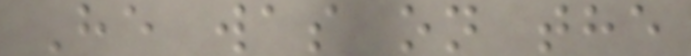He was on the
